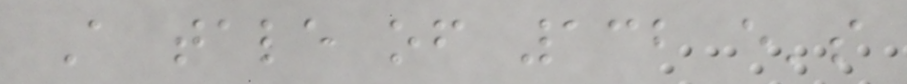A tale of 132 e's
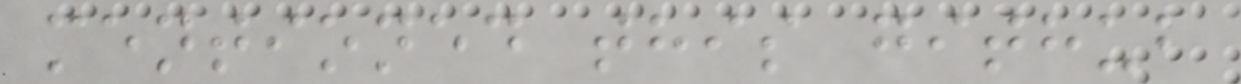mentioned this github
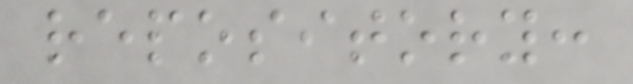repository:
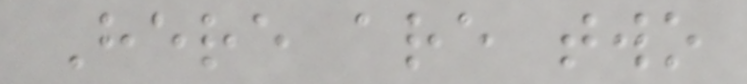Here are two
